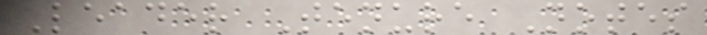Leader Tenure Notes
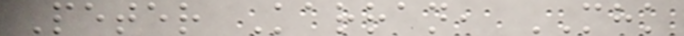Peter Karran, MHK
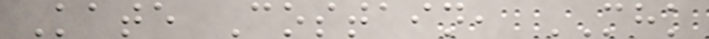Kate Costain, MHK
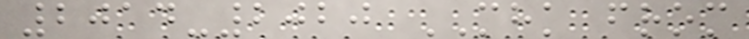2014-2020 MHK from
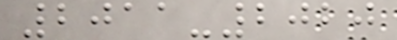2011-2020
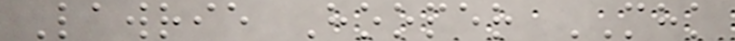Lawrie Hooper MHK
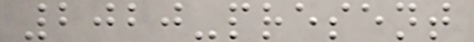2020-present
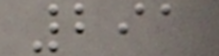291
